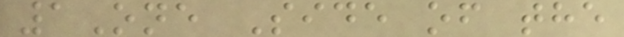1One Side of the
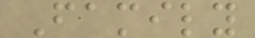Family
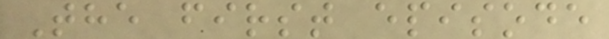The first episode
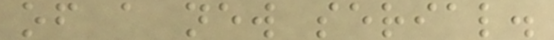of a new serial.
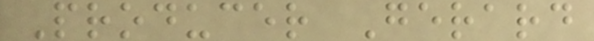Producer Gerard
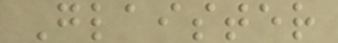Glaister
